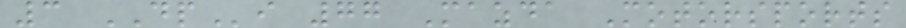3 DPi 77 Mazda Motorsports
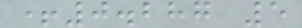+0.287 5
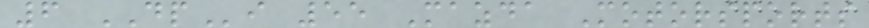6 DPi 55 Mazda Motorsports
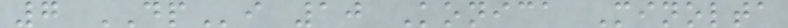7 DPi 10 Konica Minolta
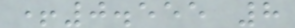+0.555 8
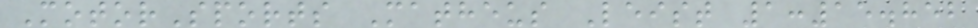MotorSports Matheus Leist 1:15.852
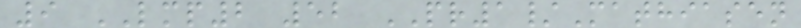9 LMP2 52 PR1/Mathiasen
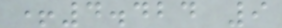+4.424 9
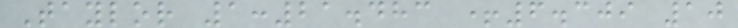Taylor 1:21.483 +6.309 10
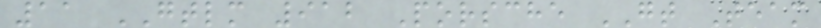11 GTLM 912 Porsche GT Team
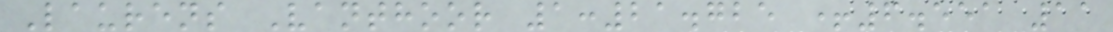Laurens Vanthoor 1:21.725 +6.551 11
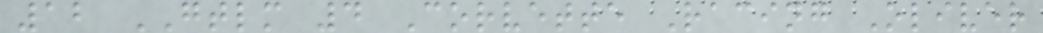12 GTLM 4 Corvette Racing Oliver
